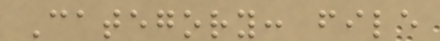Category: file
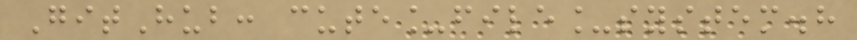GitHub: cute_file_system.h
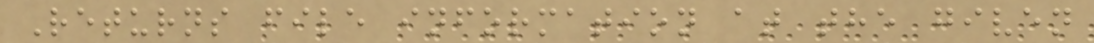Returns file information at the given
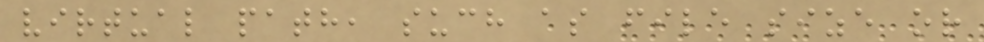virtual path, such as file size or
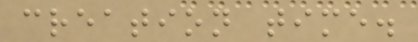creation time.
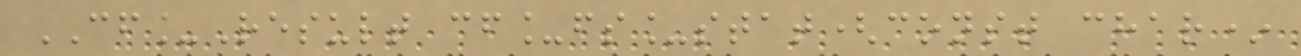CF_Result cf_fs_stat(const char*
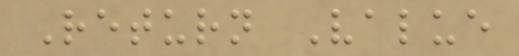Return Value
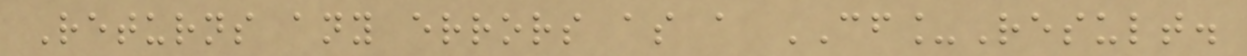Returns any errors as a CF_Result.
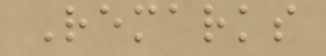Remarks
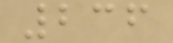236
